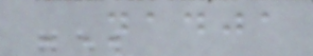NADJA
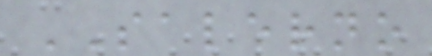SALERNO
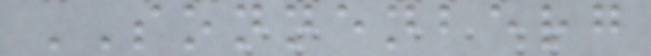SONNENBERG
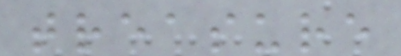treasure
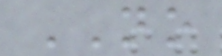NO
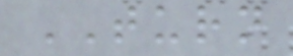TURN
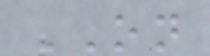ON
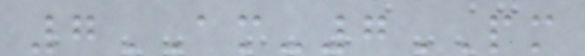7AM-7PM
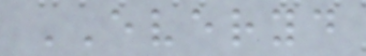EVERYD
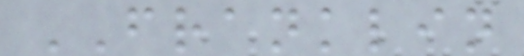FRANKLIN
